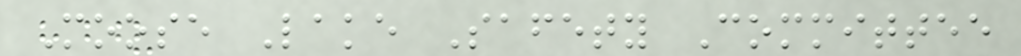Moose Lake Safety Committee
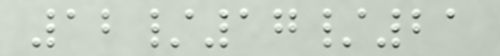12/17/21
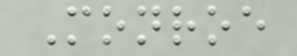Monroe
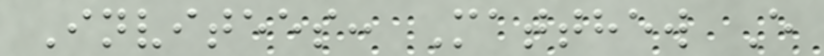Invitees: Matthew E
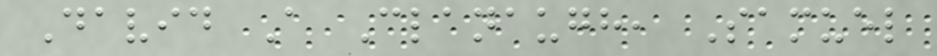David A Clanaugh, Samuel
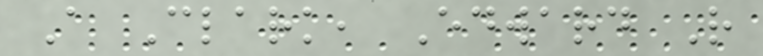A Clark, Edward R
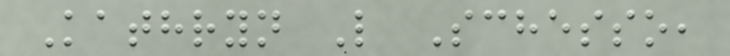Kathryn L Schesso,
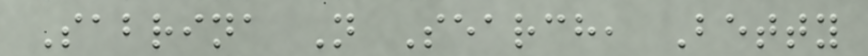Sabrina N Search, Betty
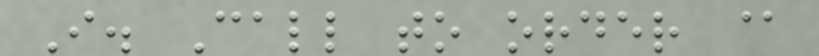I. Call to order @
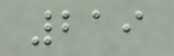219
